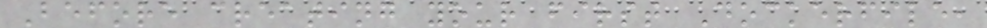Before creating your first Dockerfile,
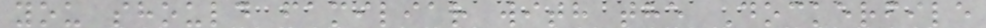you should familiar with the Dockerfile
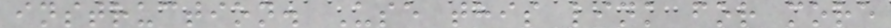instruction. Use this link for more
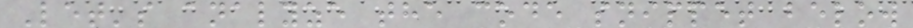Let's analyze the code snippet below
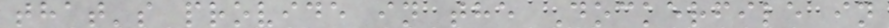that's provide in the Dockerfile in
